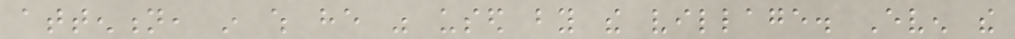attention, in which he was used by the village. Even the
